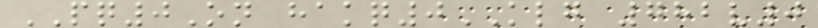PQ0On hakq0KLG 782v0
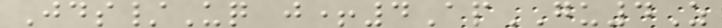Jds/Uq j+4ApGU4Z
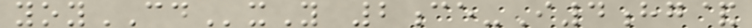yoyCDxY 2ce-I4hg&
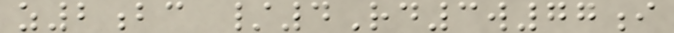z2bc /4Rd3w77i
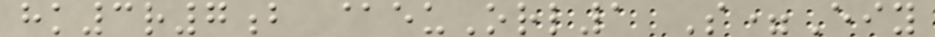hk3r7b @euOrl1 S=Eiy
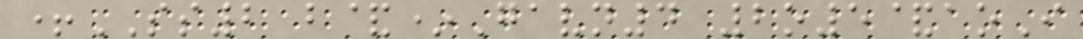+SS2 b&*Gavn4 2o5&aoI
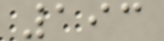193
